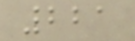221
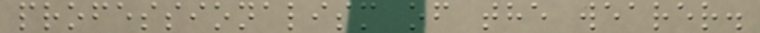professionalism of the wearer.
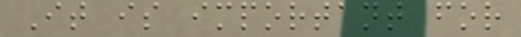It is important for
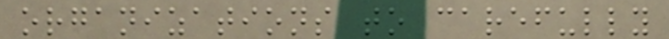organizations to carefully
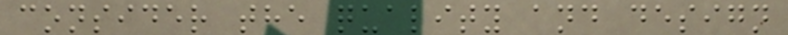consider the quality and design
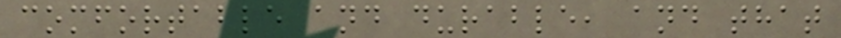comfortable and durable, and that
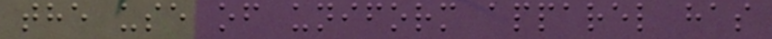the use of uniform apparel has
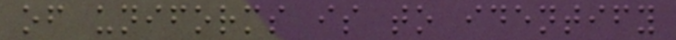of uniforms is to identify
